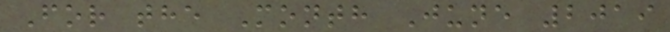For the Month June 2019
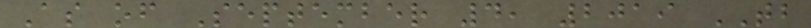As of September 4, 2019 TB
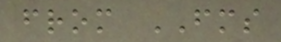from FMS
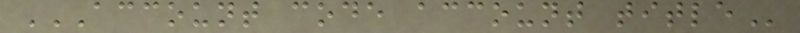ACCOUNT CODE ACCOUNT TITLE
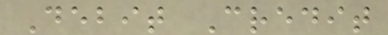Debit Credit
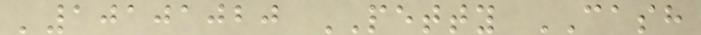'10101020 PETTY CASH
